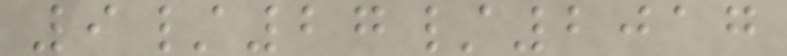9/27/2017
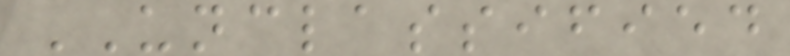UNCLASSIFIED
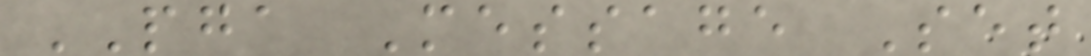PGA Message Set
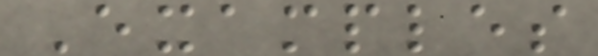Examples
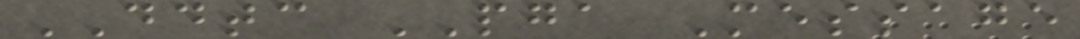DDTC PGA Message
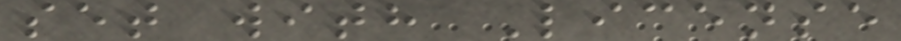set with License
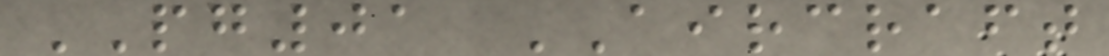PG01 AIRCRAFT
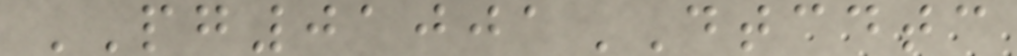PG01001DTCDTC
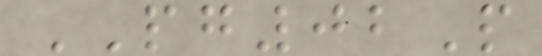PG02P
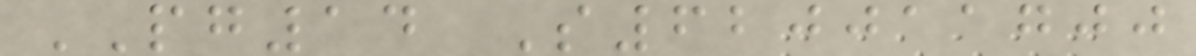PG14 S620011700
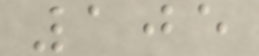105
